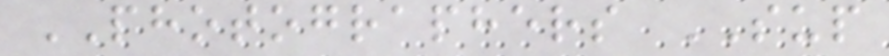PHOTOGRAPHERS SUP
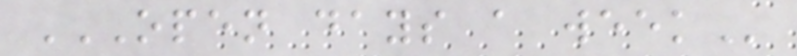OPEN DAYS A WEEK
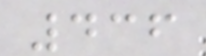436
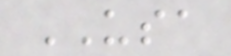USA
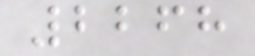2268
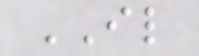IL
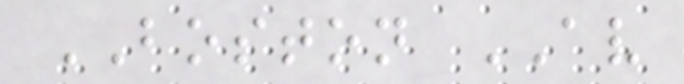BOSTON AV
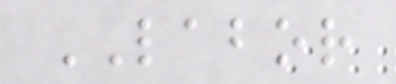LABOR
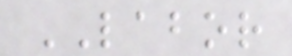LABOR
